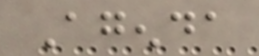Agenda
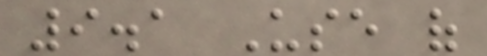9.1 Use of
